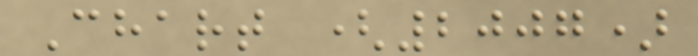Chart (2007)
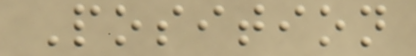Position
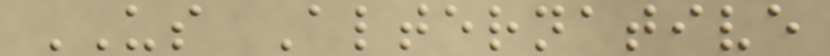US Alternative
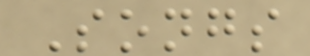Songs
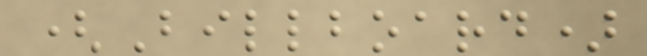(Billboard)
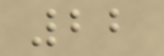22
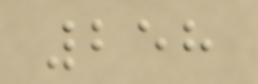258
